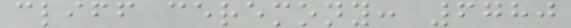cliff ceremony: 6780
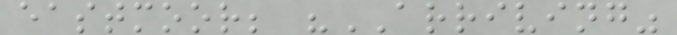eastmoor; "ARRIVING"
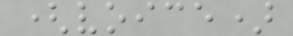(voice)
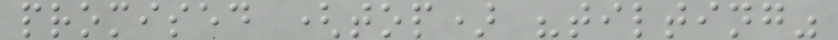promised (top) "tilting"
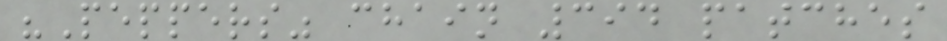"Peppers" chain 394 patches
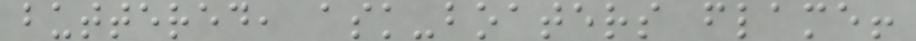buttered, ask-boaters flame!
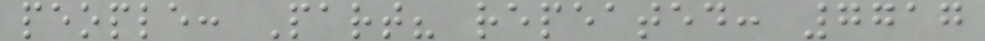people: Part? repeated: 7717
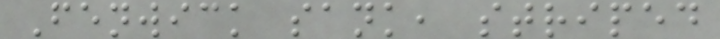Fenwick sank, striped
